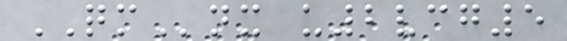QMnx u2vcg5
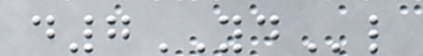d7YDl
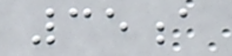35a
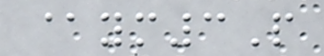@ym3P
